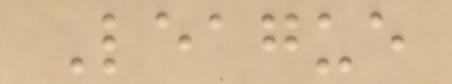League
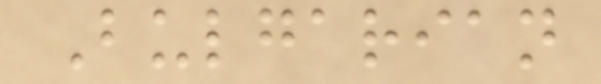Bulgarian
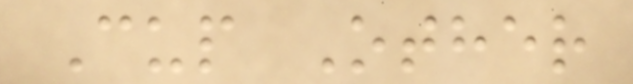Cup Other
